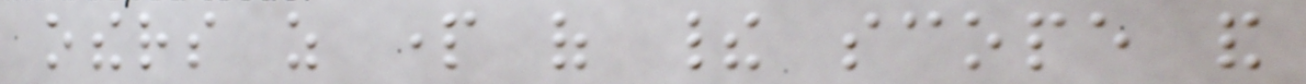others as part of their scope and
